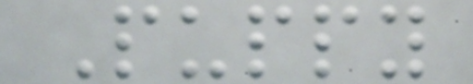Puppy
